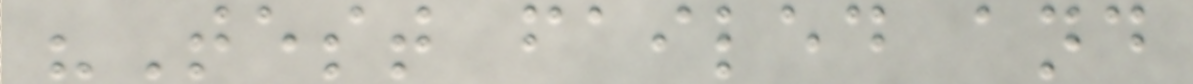"Test failed and
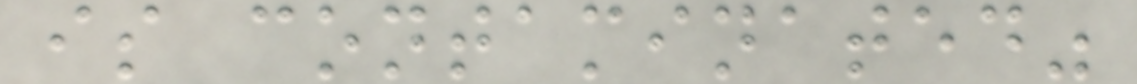is contaminated"
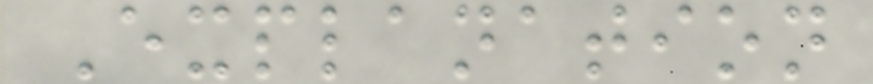Explanation
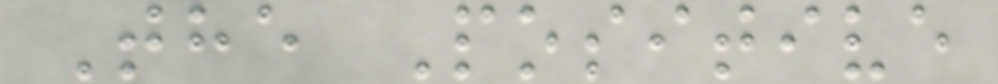The Positive
